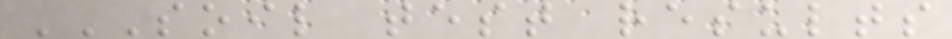SOIL TEST RESULTS
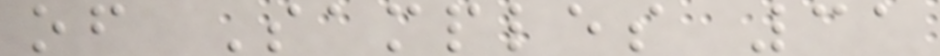of Samples 31
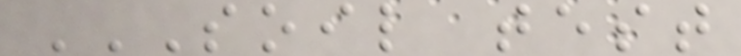SOIL TEST
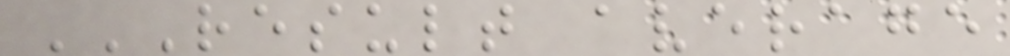RESULT AVERAGE
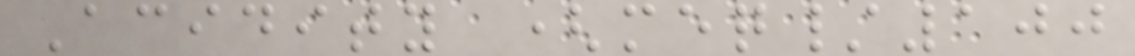Acidity (meq/100
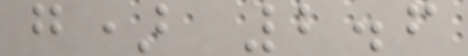g) 2.6
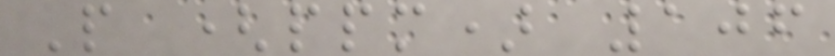P (ppm) 106
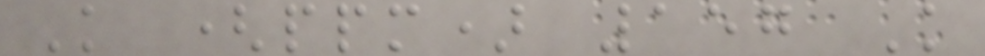K (ppm) 157 K
